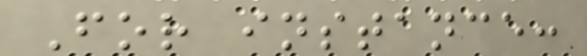For instance:
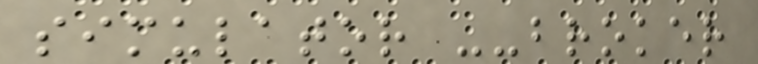simulator --broker
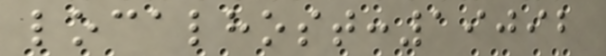localhost:19092
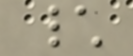\
